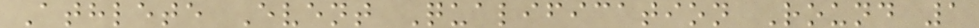Athlete Event Qualification Round 1
